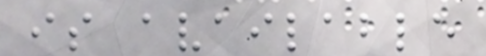is available
